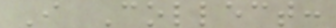I Collect:
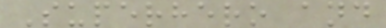Superhero and
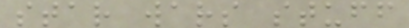star wars stuff
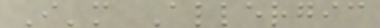I'm Allergic
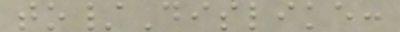to/Dislike:
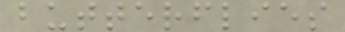butterflies
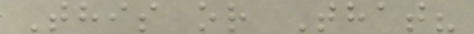This or That?
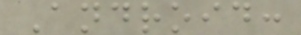Android:
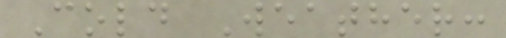Cold Weather:
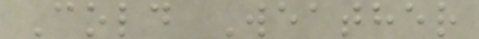Cold Weather
